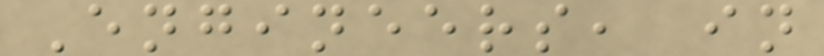Engineers, in
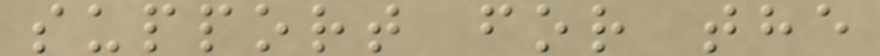support for the
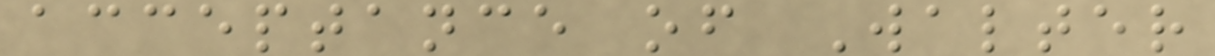acceptance of Walter
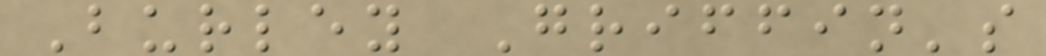Burley Griffin's
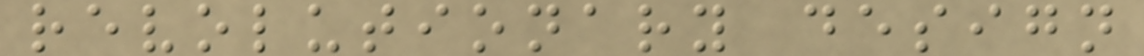revolutionary design
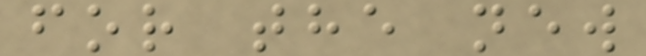for the new
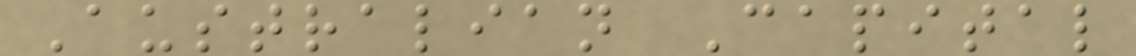Australian Capital
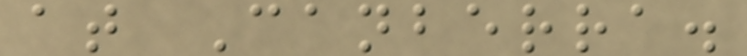at Canberra.
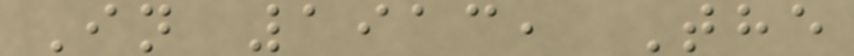In 1913, The
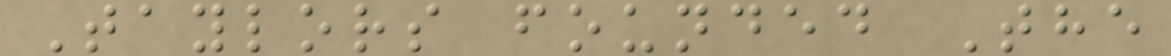Taylors founded The
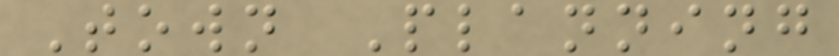Town Planning
